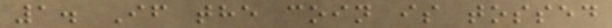1. If the coin is tossed
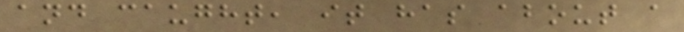and caught, it has about a
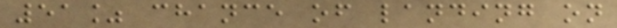51% chance of landing on
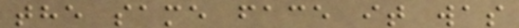the same face it was
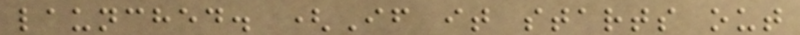launched. (If it starts out
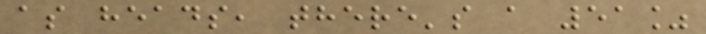as heads, there's a 51%
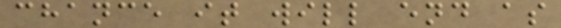chance it will end as
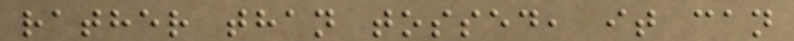rather than tossed, it can
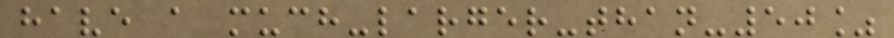have a much-larger-than-50%
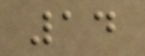14
